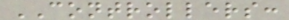CONTROLLERS:
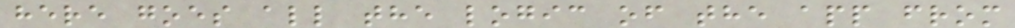here goes all the logic of the app from
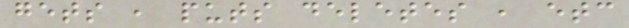gets , puts deletes , etc
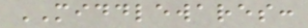MIDDLEWARES:
